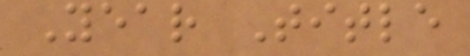Year Title
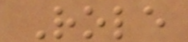Role
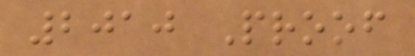2010 Proof
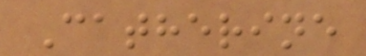Catherine
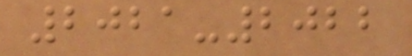2021-2022
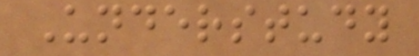Understudy
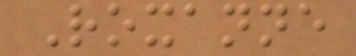Roxanne
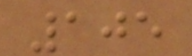105
